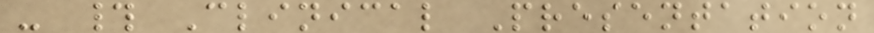- # Clinical Presentation
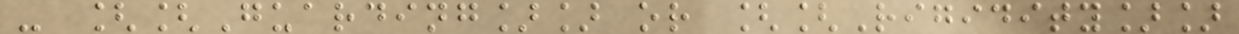- [[Guarding]] or [[Rigidity]]
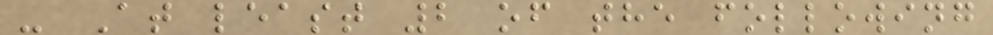- At least 2 of the following
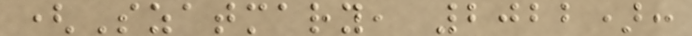(Szatmary, 2022):
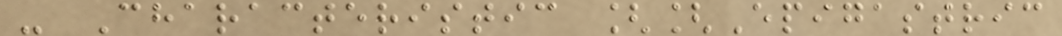- Characteristic [[Epigastric
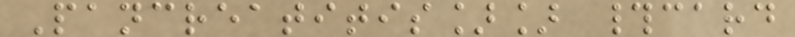Pancreatitis]] #card
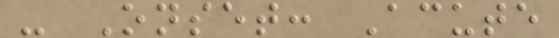- Onset: Acute
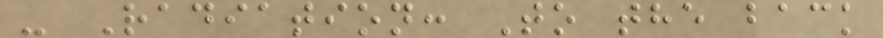- Radiation: To the back
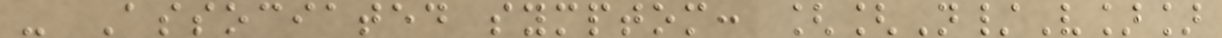- Associated symptom: [[N/V]]
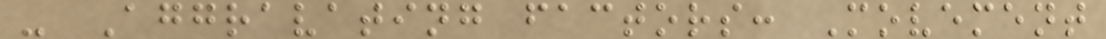- Aggravating factors: Movement
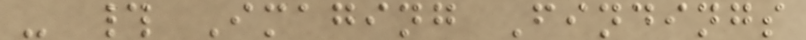- # Imaging Findings
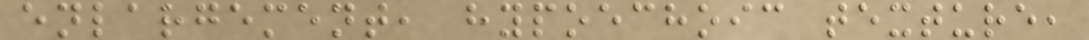enlargement, hypoechoic texture,
